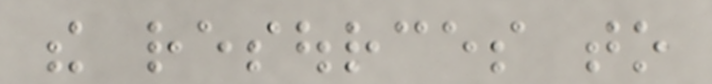the resources to
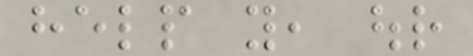help you, our
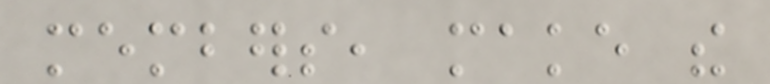members, make the
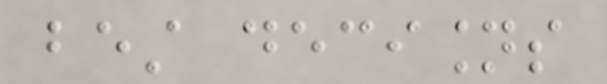best decisions
